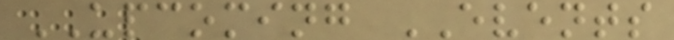UPCOMING EVENTS
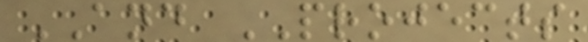AND PROJECTS
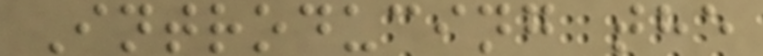Introducing the
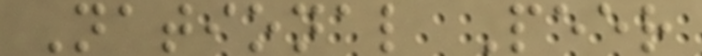National Peer
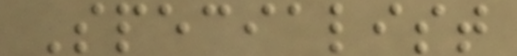Specialist
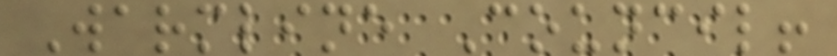Warmline Council!
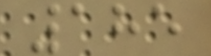185
